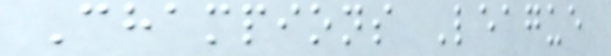Champions League
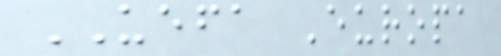UEFA Europa
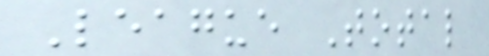League Total
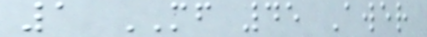1 MF 45 Awer
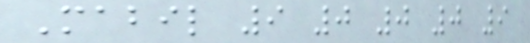Mabil 9 0 0 0 9
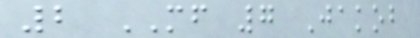2 MF 7 Jakob
